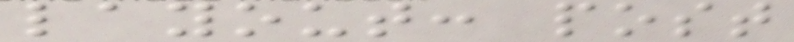layout: post
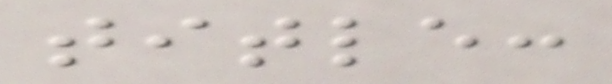title:
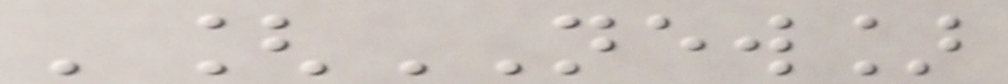'[NEW]
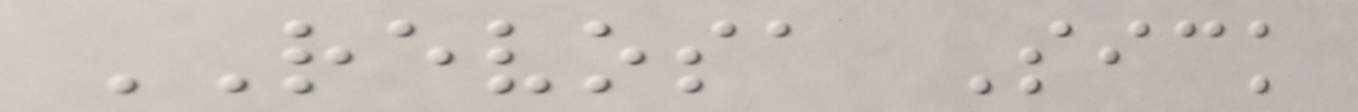REVOSA Sick
